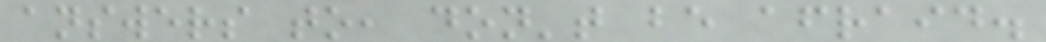answers to, don't be afraid.
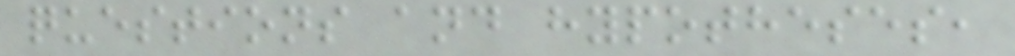questions and hypotheses,
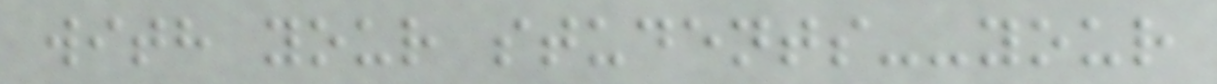with your students--your
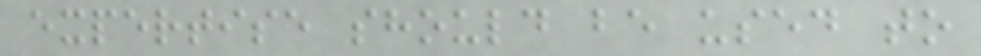expertise should be used to
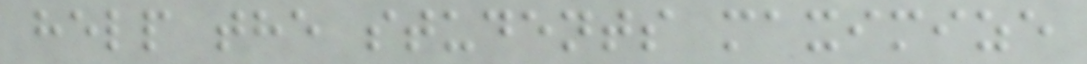help the students maximize
